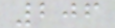206
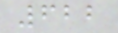622
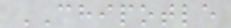CHIPOTLE
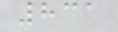831
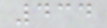434
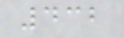432
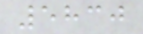5830
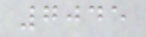7045
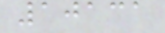10131
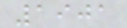1901
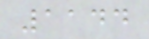1144
